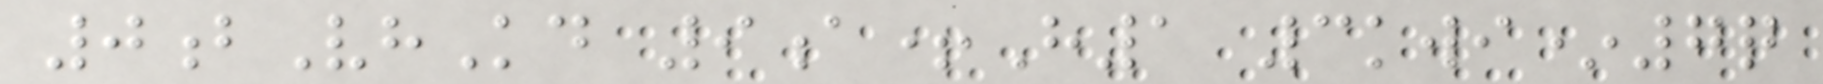0bVhKd 9a+H1 3kwi*7q
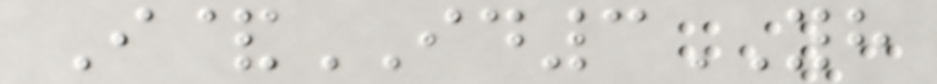I&ID3YH
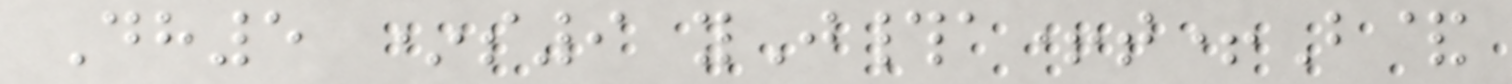Dh5 *s9 yJ#a+t+B&
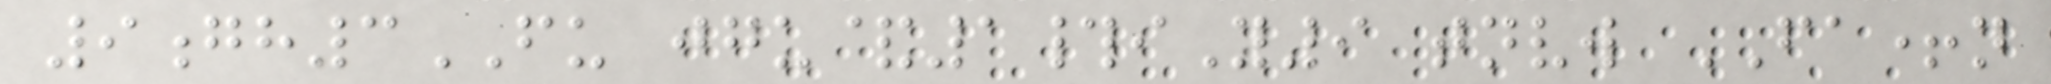9gh3FU jgu&1#iY9 tnvw FA+n
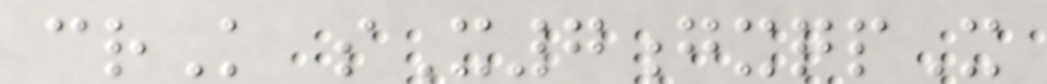crK sX7gxqpX
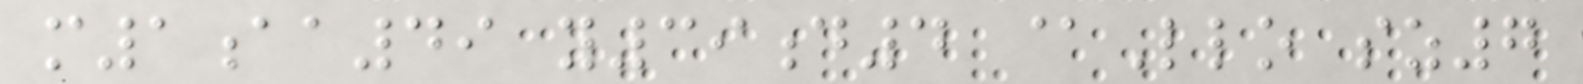m1aa49 y39d4 @Llo sz7
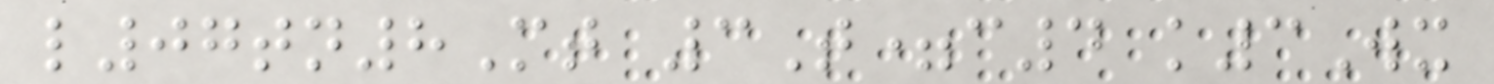l07tn8Mt 3T=c4 k3Wx
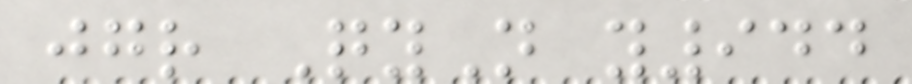jgr QyN y944
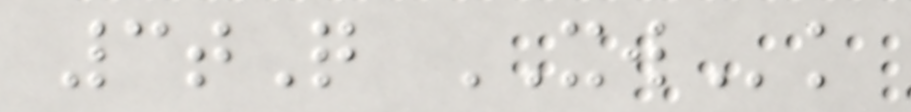3tQ XWk
